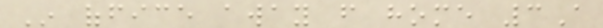In office away from home 3A
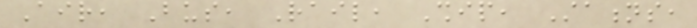Air, Bus, Rail, Ship, Stations,
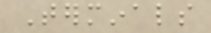Terminals
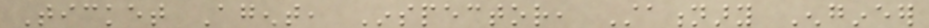Ticket Agent, Inspector, Stationary Engineer
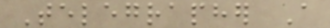Telegrapher A
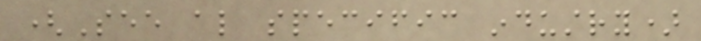(See also specific industry)
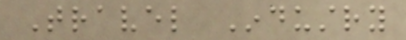Travel Industry
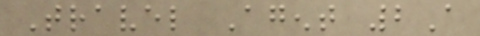Travel Agent 2A
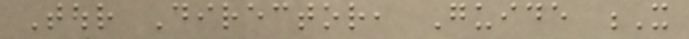Tour Director, Guide X
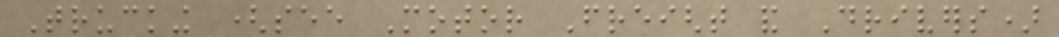Trucking (see Motor Freight and Drivers)
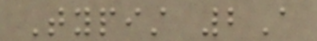Typist 2A
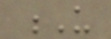U
